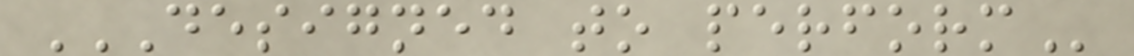DESIGNED TO PERFORM
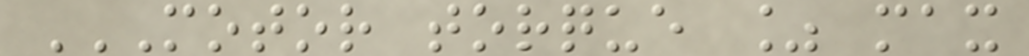MOTOR TORQUE % MAX
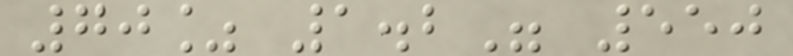70% 1.2" 550
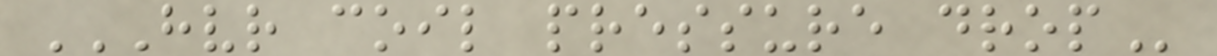HVR COIL PRESSURE DROP
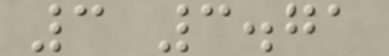3 3.71
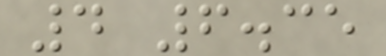4 6.35
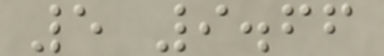5 9.66
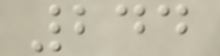244
